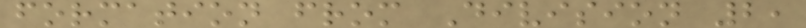formation from Division 2,
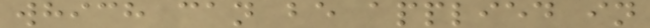which can be applied in
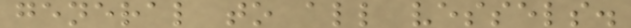general to all vessels.
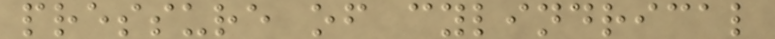pressure of cylindrical
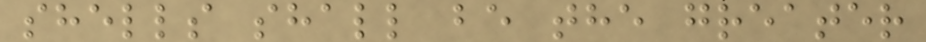shells shall be the greater
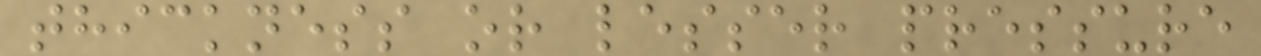thickness or lesser pressure
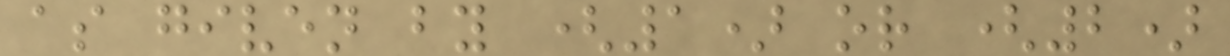as given by (1) or (2)
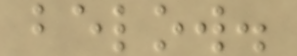below.
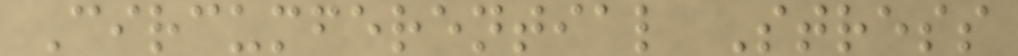Circumferential Stress
